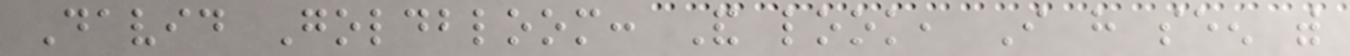David Goldbloom: And look, I have seen with
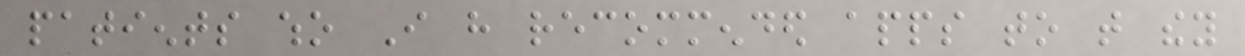patients who I have recommended apps to that they
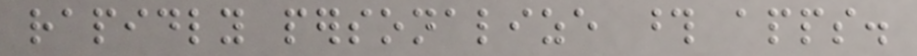rapidly personalize those apps.
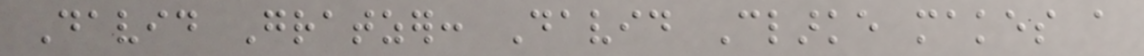David Gratzer: David Clarke makes a
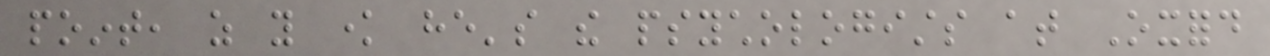point, as you know he's the psychologists at Oxford
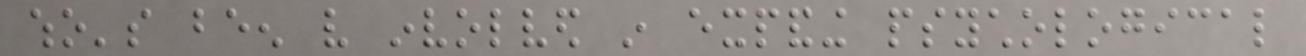who's been very involved in expanding psychological
